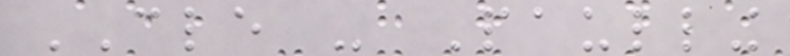CLE - Paulling
